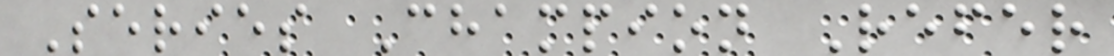Series Champion Refer
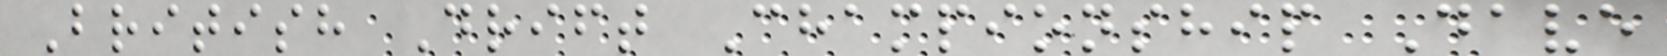British Drift Championship Dave
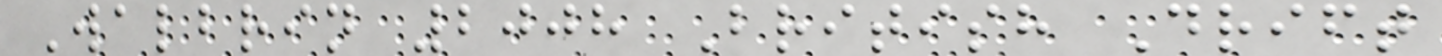Walbrin 2008 British Drift
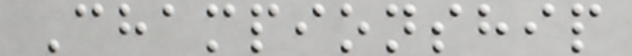Championship
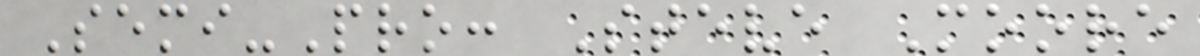Semi-Pro: Steve Moore
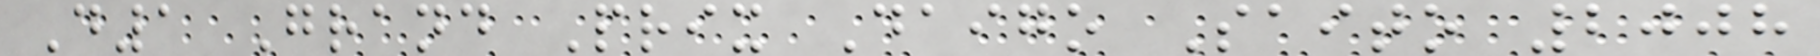D1 Grand Prix Daigo Saito 2008
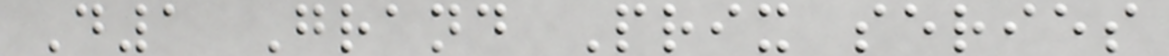D1 Grand Prix series
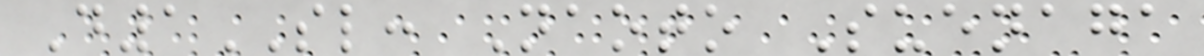D1SL: Naoto Suenaga
